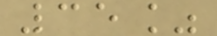35%
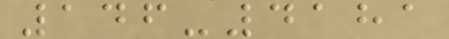146-4181
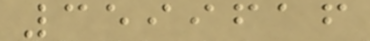3599616
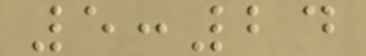5:24
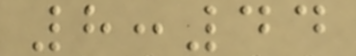8:44
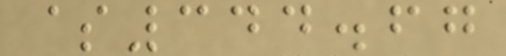$344.67
